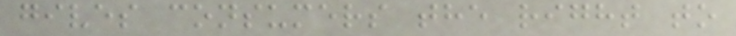gives consumers the right to
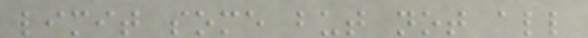limit some but not all
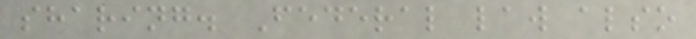sharing. Federal law also
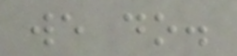we do.
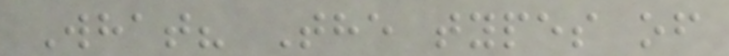What? The types of
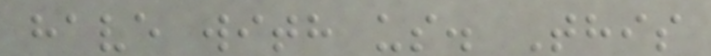have with us. This
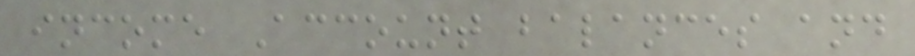income Account balances and
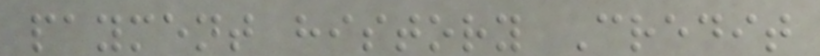payment history Credit
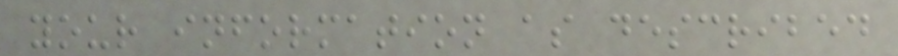your information as described
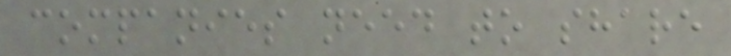companies need to share
